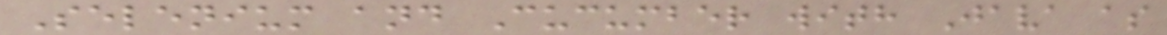Selenium and Cucumber with Java as
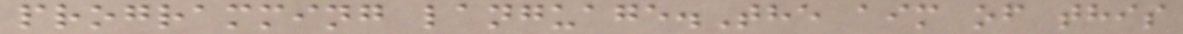programming language.The aim of this
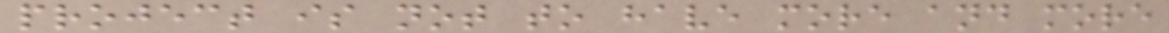project is not to have more and more
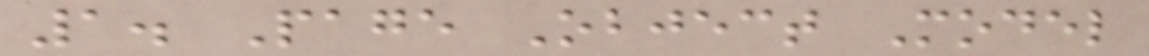1. Page Object Model
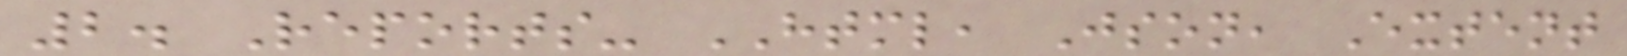2. Reports- HTML, Json, Extent
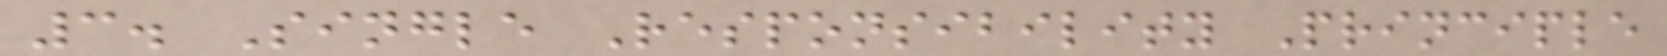3. Single Responsibility Principle
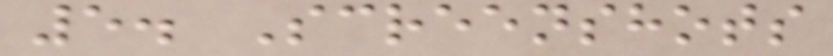5. Screenshots
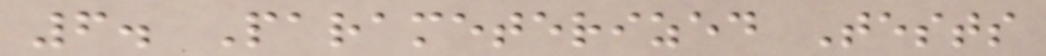6. Parameterized Tests
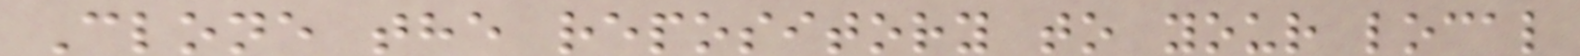Clone the repository to your local
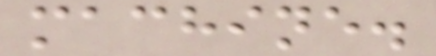machine.
